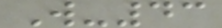W-43
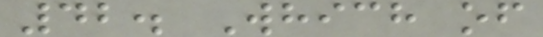42. Which of
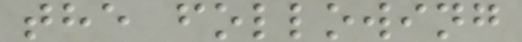the following
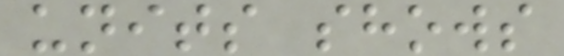units shows
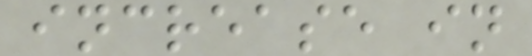increase in
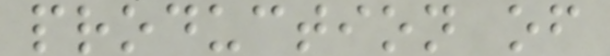production of
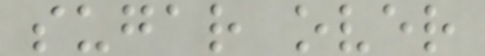sugar over
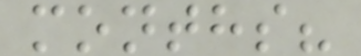months?
